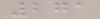271
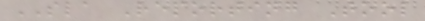SLA Reporting Tool
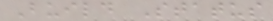Build Status
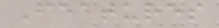Features
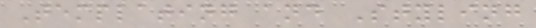Templating and Styling
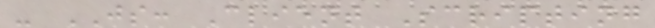- JS: Client Scripting
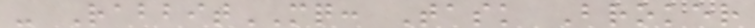- RabbitMQ: Task Broker
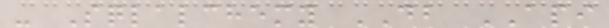- Sqlalchemy DB API
